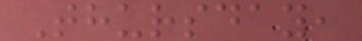Thursday,
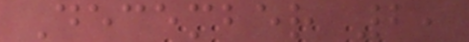December 2,
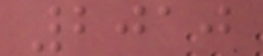2010
